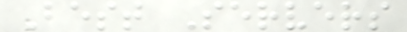Best Servers
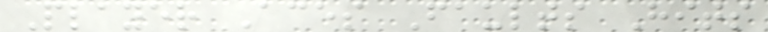Player Aces Faults Hits
